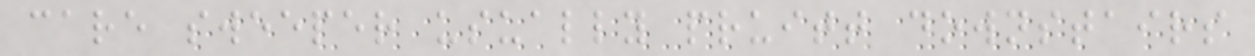care sweeper usually pruitt downstairs
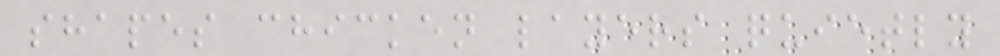shapes chicken layers quietly
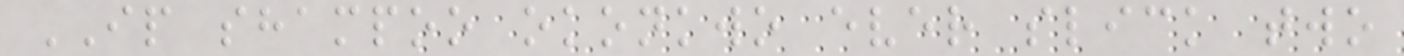IP shampoo okonkwo ever slick two
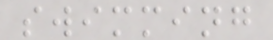swimming
